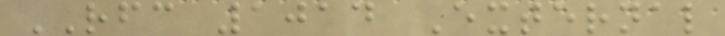RFC 1014 External
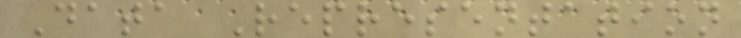Data Representation
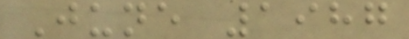June 1987
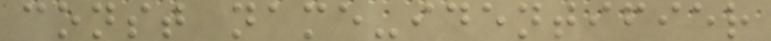const name-identifier
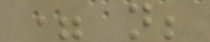= n;
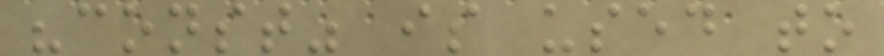"const" is used to
